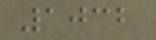1032
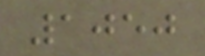1050
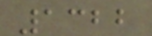1322
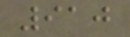910
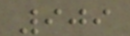909
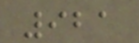921
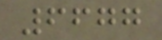6677
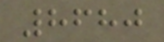8680
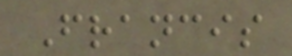Francis
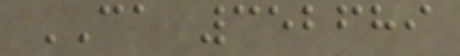CA 352689
